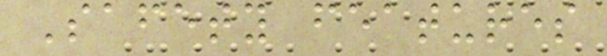Safety features
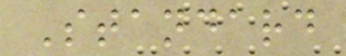Standard
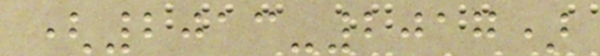(2013-2017)
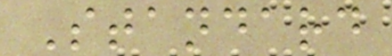Standard
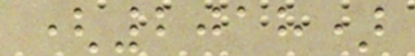(2018)
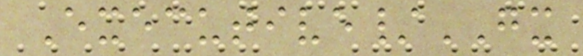Executive/GX
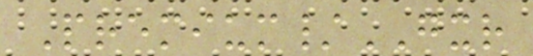Premium/GXR
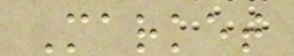Market
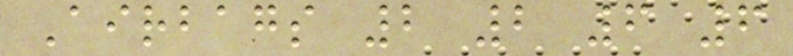Airbags 2 2 6 6
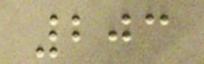203
